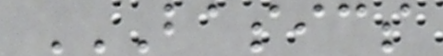BASICS
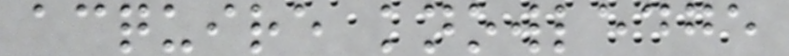acquire knowledge
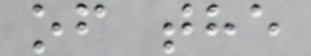of the
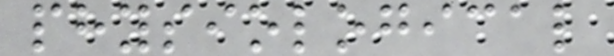physiological
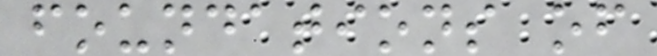foundations of
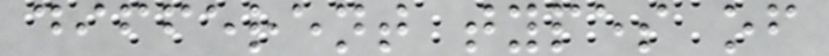different types of
